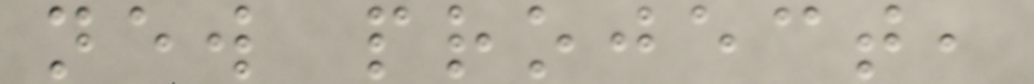new project,
